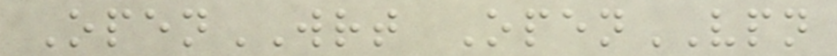OpenWRT OpenVPN
